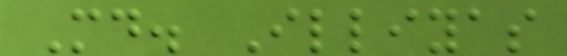Md. Illiyas
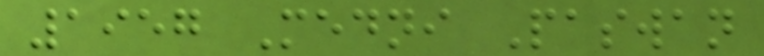1957 Medni Paswan
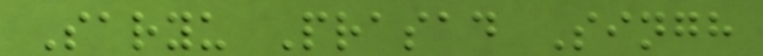Saryu Prasad Singh
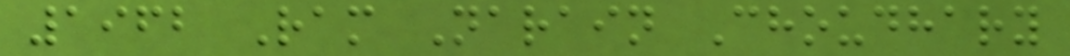1962 Ram Narain Choudhary
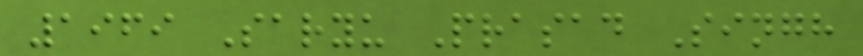1969 Saryu Prasad Singh
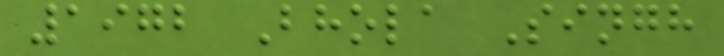1972 Bhola Singh
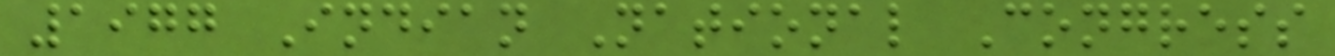1977 Indian National Congress
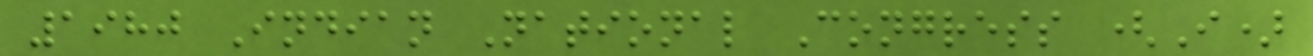1980 Indian National Congress (I)
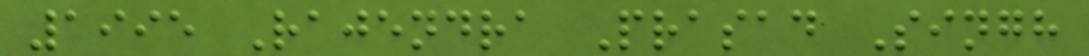1995 Rajendra Prasad Singh
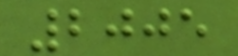2005
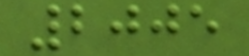2005
